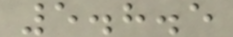5.8.5
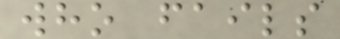who fails
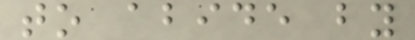to abide by
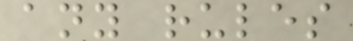any rules
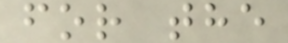for the
